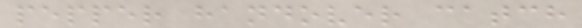pepper handover catch
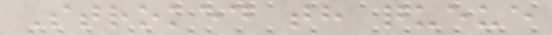Stroked th queue
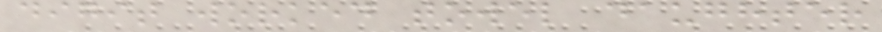digit worked towel daughter
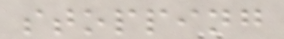stopping
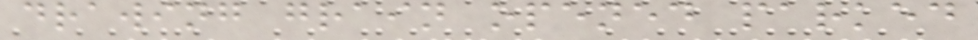drawing grain opened parked
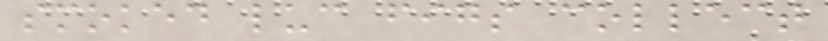smoked luc figs collect
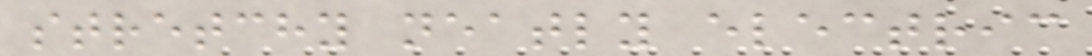stretchy neatly electric
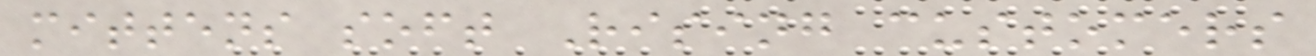mittens soft Rising customers
